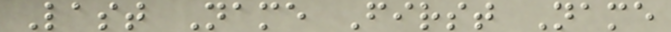Last Name First Name
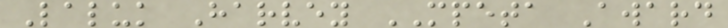Laluk Harvey MPETA Award
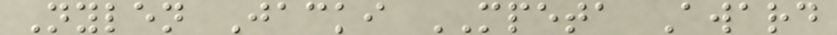Nylen Jacki MPETA Award
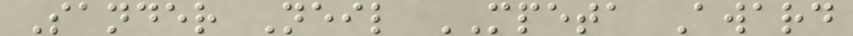Sander Neil MPETA Award
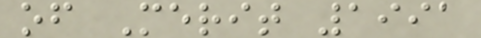of Merit 1991
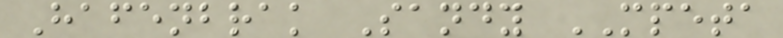Hafenbrak Sandy MPETA
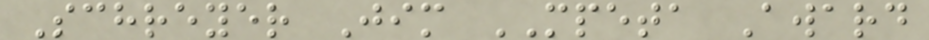Schreyer Jim MPETA Award
